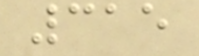315
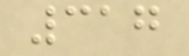317
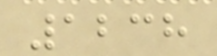1238
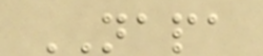NAPA
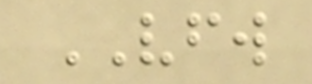VFW
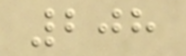208
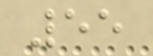55
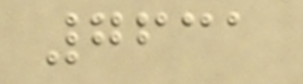7631
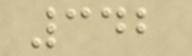342
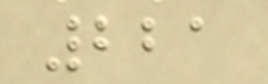221
